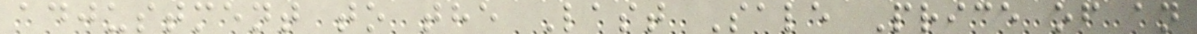adjustment to the Last Sale Price of an
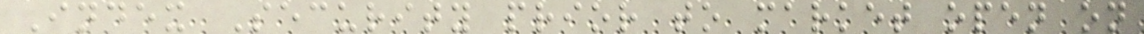Index Security prior to market open on
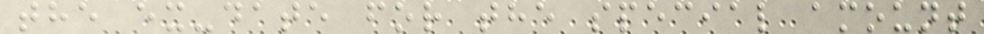the ex-date for the special amount
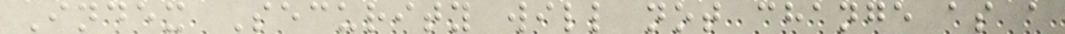Index Security will not change as a
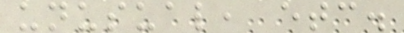unusual, etc.
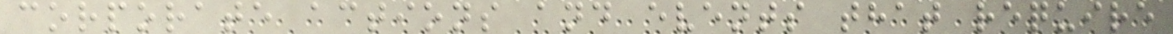corporate actions and events that require
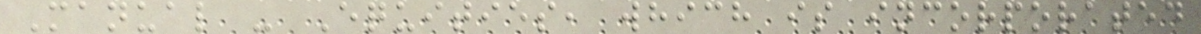Manual - Equities, which is incorporated
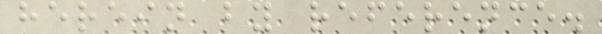herein by reference.
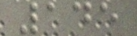145
